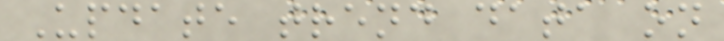Update trend data on
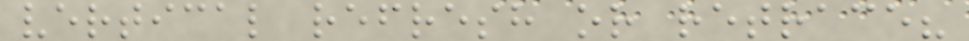vertical refresh or retrace?
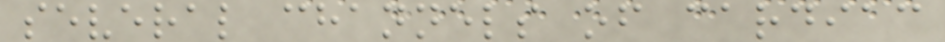several channels of cardiac
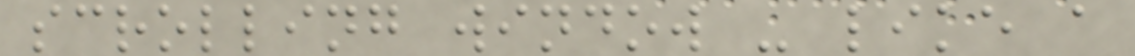scrolling window - like a
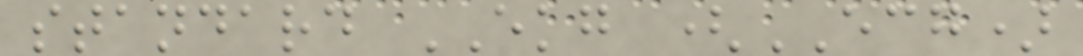standard EKG (ECG)
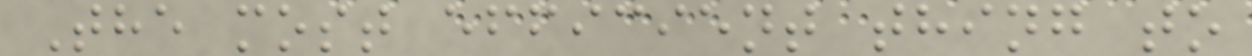The most efficient thing to
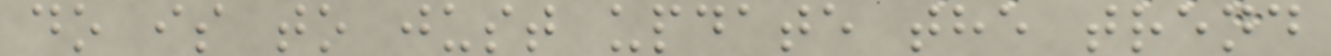do is to just update the trend
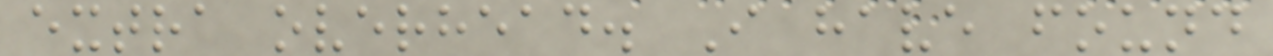extra overhead. I have found
